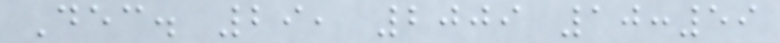Dec. 29, 2009 10:59
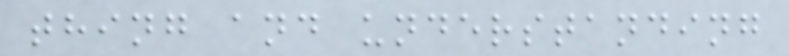thing and understanding
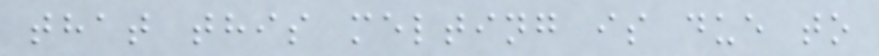that this melting is due to
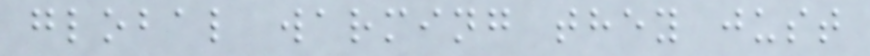global warming they just
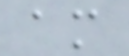am
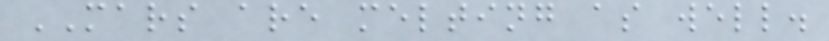MARS are melting as well.
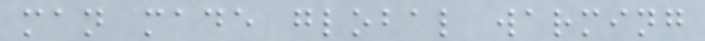man made global warming
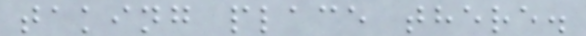taking place there.
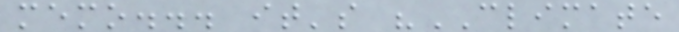memo... it's "CLIMATE
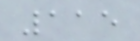115
